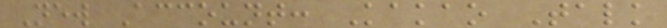New Account: Kakao Talk
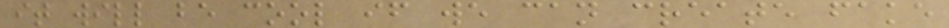it will be cool if we can create fake
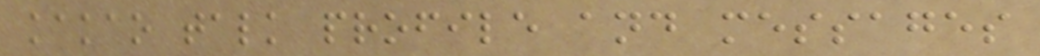kakao talk profile and messages
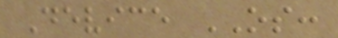Device OS:
